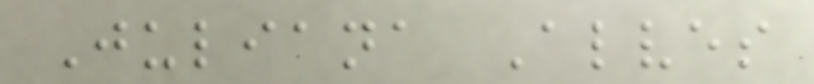Juliana Alves
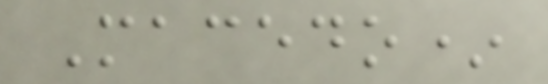Macedo*
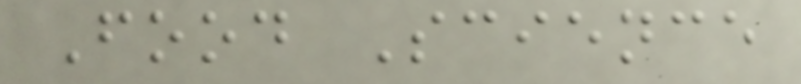Food Science
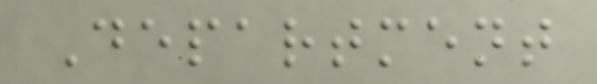Department
